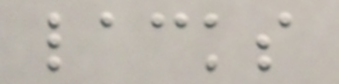lacks
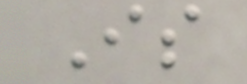Is
